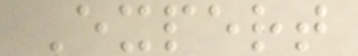Expert
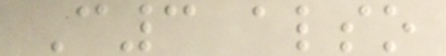C3 also
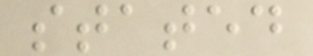stated
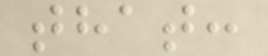that:
